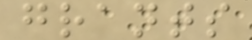grants
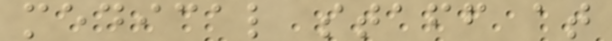medical staff at
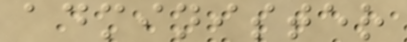administer
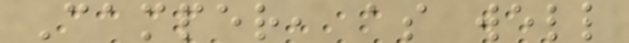Camper, as well
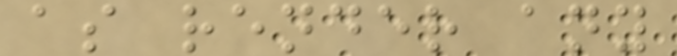as render any
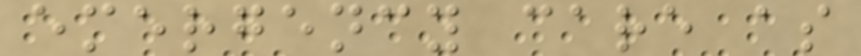emergency care as
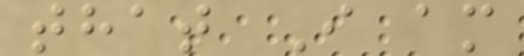that I am
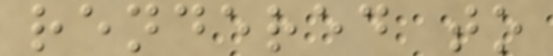rendered to
